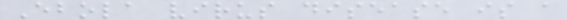Ebola virus disease is a
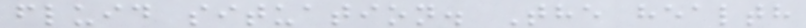fluid situation. The health
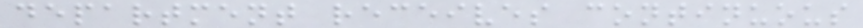department receives continuous
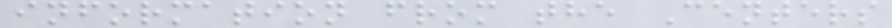information from the Centers
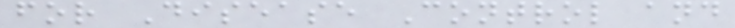for Disease Control and
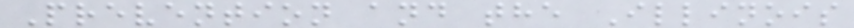Prevention and the Illinois
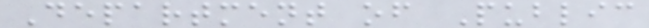Department of Public
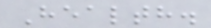Health.
